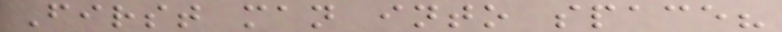First man into space?
